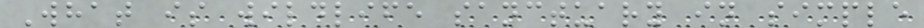What is wildlife sanctuary in simple
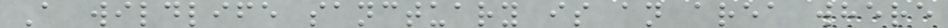A wildlife sanctuary is an area where
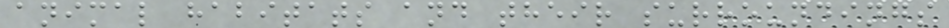animal habitats and their surroundings
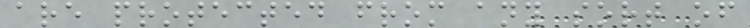are protected from any sort of
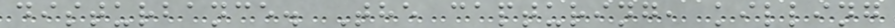disturbance. The capturing, killing
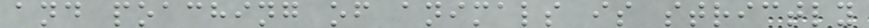and poaching of animals is strictly
